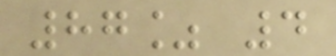87% 4
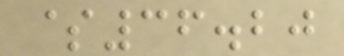$36.20
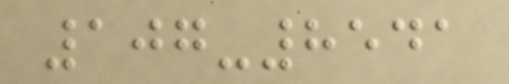107-8541
